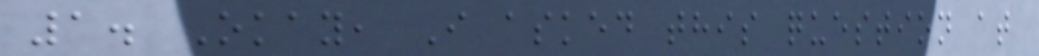1. Okay, I asked this question at
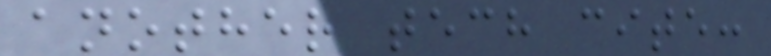another tech cite:
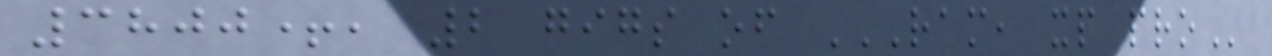3800+, 2 gigs of RAM, XP PRO
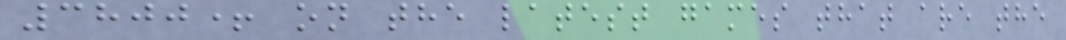3800+ on the latest games that are the
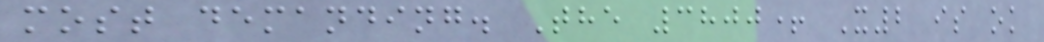most demanding. The 3800+ X2 is ok
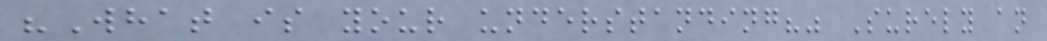"What is your understanding?" Surely an
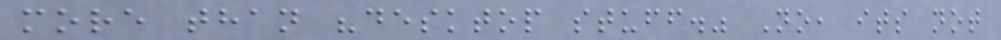more than "desktop stuff." No, its not
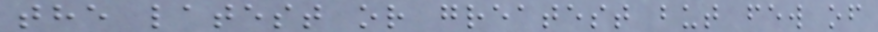the latest or greatest but few of
